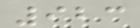923
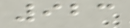923
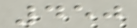450
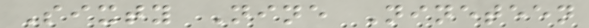Sixty Nine Nineteen
